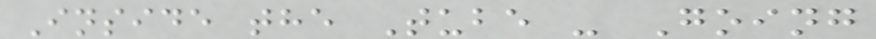Inside the Tube - Going
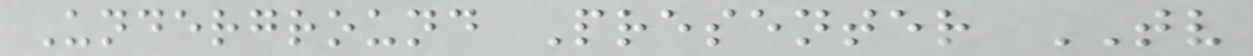Underground Presenter TV
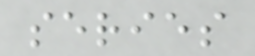series
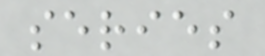series
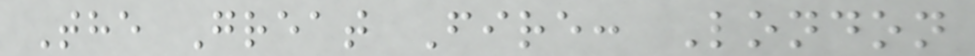The Great Fire: London
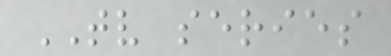TV series
